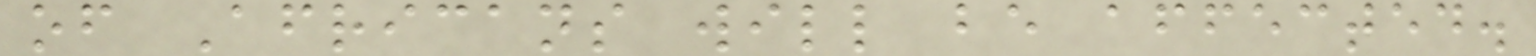of Africans will be affected.
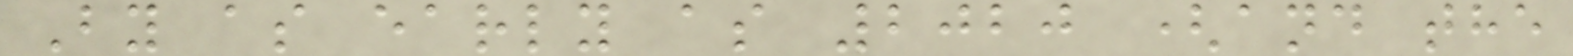By as early as 2020 (and the
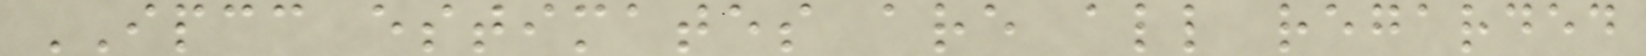IPCC estimates are all regarded
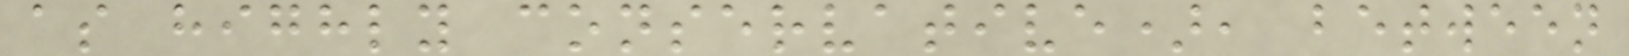as highly conservative), between
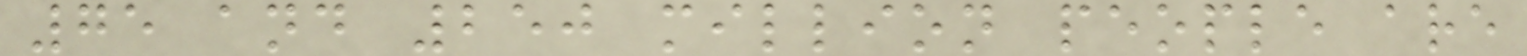75 and 250 million people are
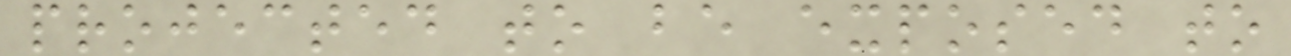projected to be exposed to
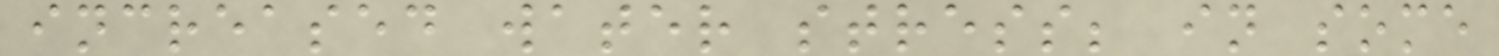increased water stress; in some
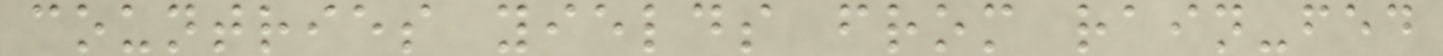countries yields from rain-fed
